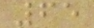65
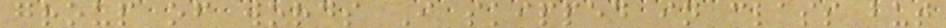group of words I skipped in class but
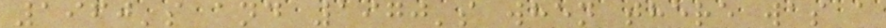1960's and 1970's when there was a
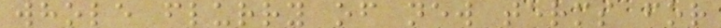whole flurry of new terms for
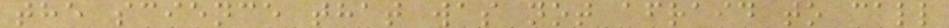the science that was not afraid to call
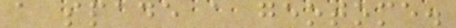a spade a geotome.
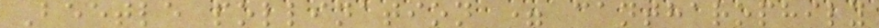Beetle pollination = cantharophily
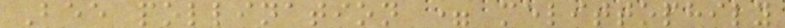Bee pollination = melittophily
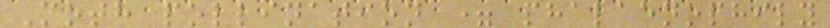Moth pollination = phalaenophily
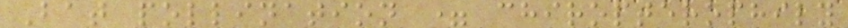Bat pollination = chiropterophily
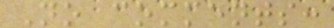No comments:
